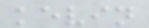kevin
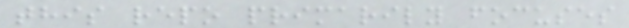this repo primarily focuses
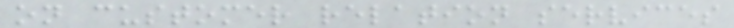on customer relation services
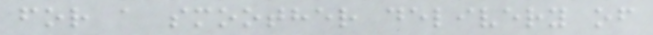for a smoother delivery of
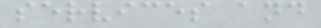services and
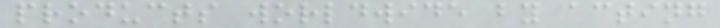products worldwide by acting
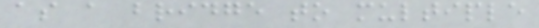as a bridge to multiple
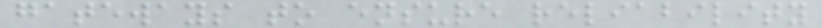gateways to ensure reliability
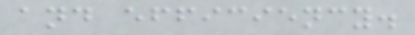and efficiency.
